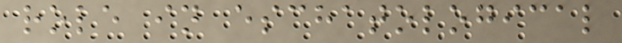role in eschatological
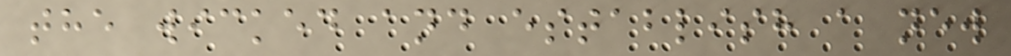the wicked and establish a new
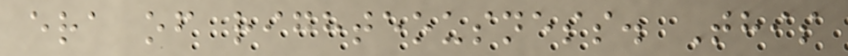era of righteousness. This
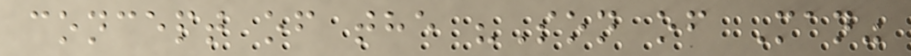concept of the "Son of Man"
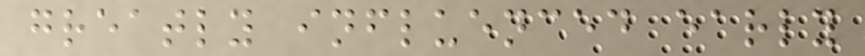greatly influenced early
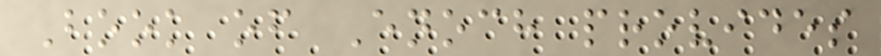Book of Enoch provides
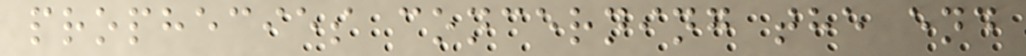prophecies concerning the end
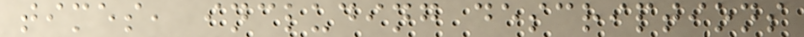times, including descriptions
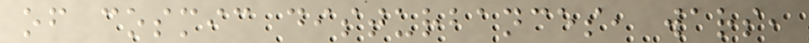of cosmic disturbances, wars,
